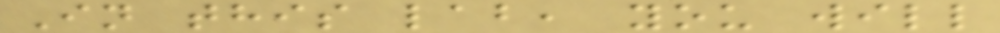In this lab, you will
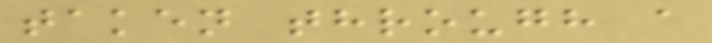taken through a
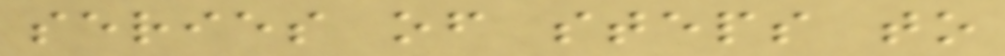series of steps to
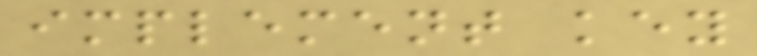implement key
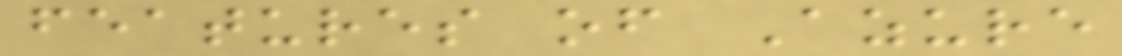features of Azure
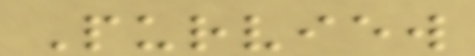Purview
